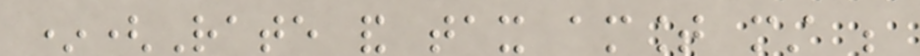*(Rate and tax amount must be
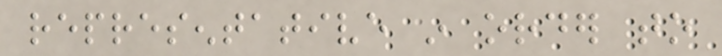representative in order to
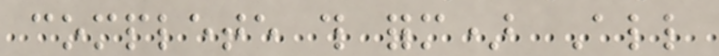complete this form) All
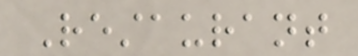Restaurant
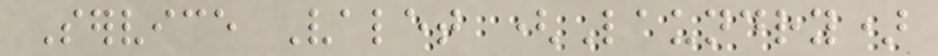Service Valet (Laundry)
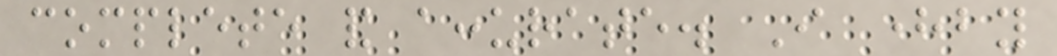complete and accurate. I hereby
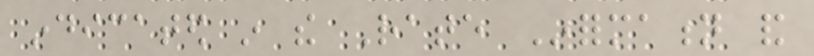indicated in the Rate Information and
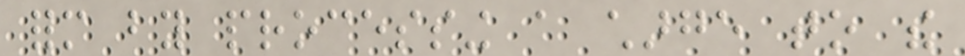form by processing a charge to the
